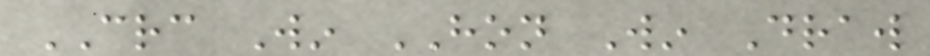CRC Win HON Win Draw
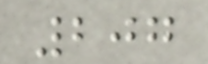207
